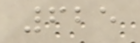625
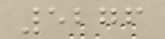5276
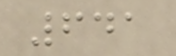641
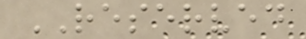RESERVED
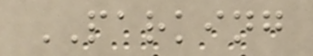PARKING
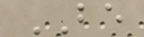BE
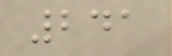241
